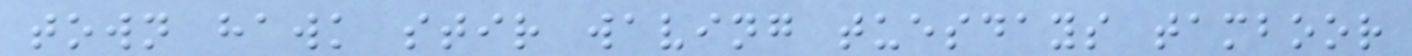town hawk stir waving tuesdays tamboor
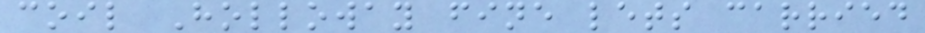coil Holloway fine lets carried
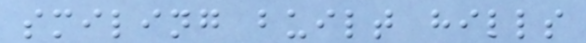smiling built hills
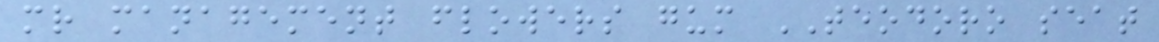mr management flowers gum TEODORO seat
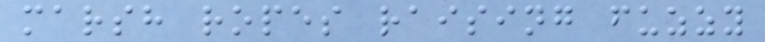marsh ropes raising fuzzy
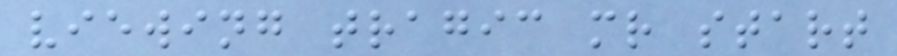viewing tragic mr start
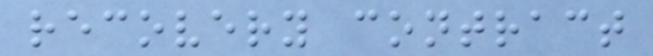recovery contract
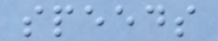speeds
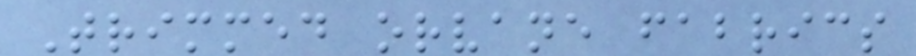Trimmed orvane fabrics
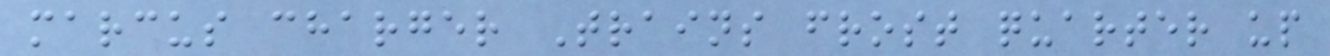marcus charger Trains frost quarter up
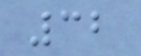32
